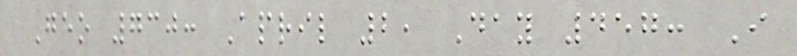Geo 730: April 2, Day 457: I
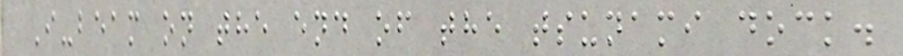I-beam on the end of the tsunami dock.
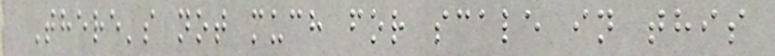There's not much for scale in this
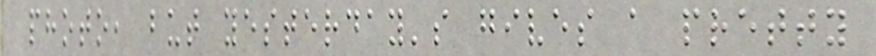photo, but yesterday's gives a pretty
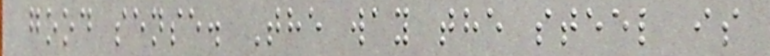good sense. The way the steel is
